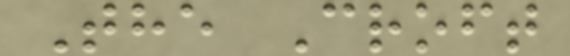The Croft
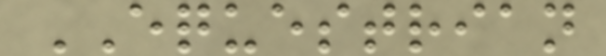EQUESTRIAN
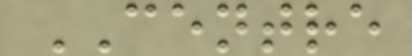CENTRE
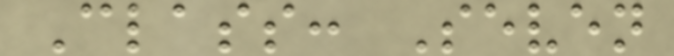Class: Seven
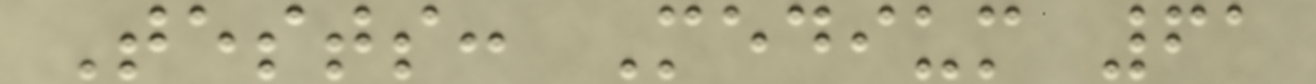Tests: Medium 61
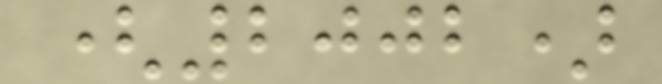(2002)
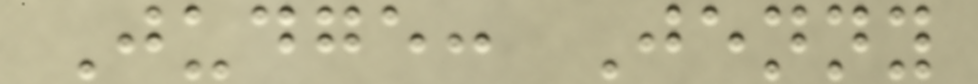Judge: Jenny
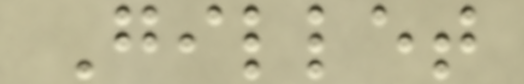Gillet
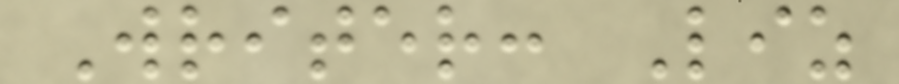Writer: Liz
